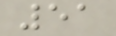51
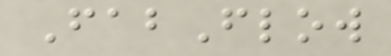FabFlow
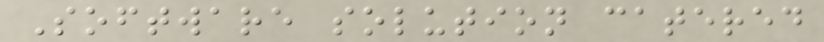Software solution catered
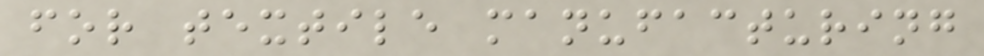for textile manufacturing
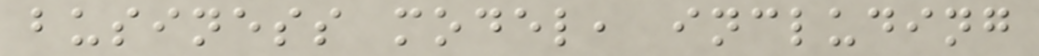business model, including
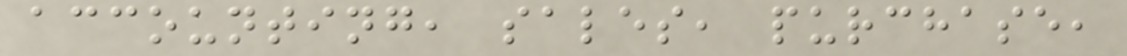accounting, sales, purchase,
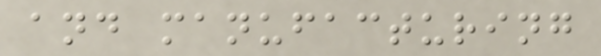and manufacturing
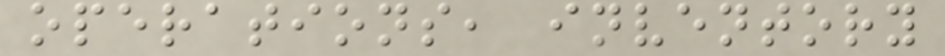operations, inventory
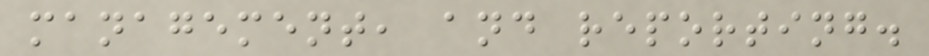management, and reporting.
